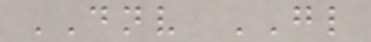DNV GL
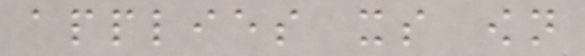applies its own
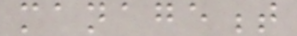management
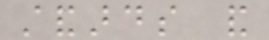standards and
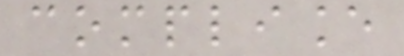compliance
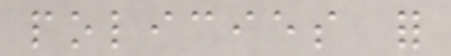policies for
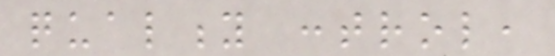quality control,
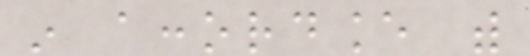in accordance with
